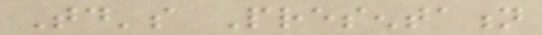Today's Presentation
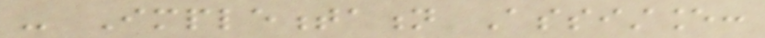- Implementation Assistance:
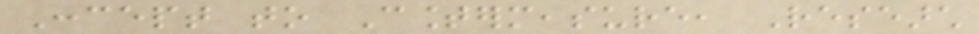Concept to Countermeasure, Research
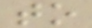to
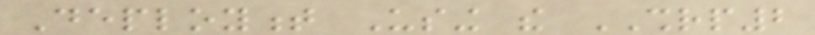Deployment Using the SHRP2
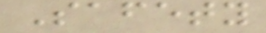Safety
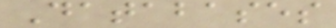Databases
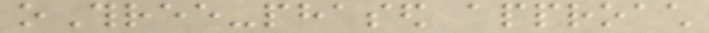oThree-phased approach
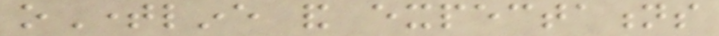oTimeline and expectations
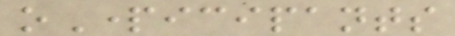oParticipants
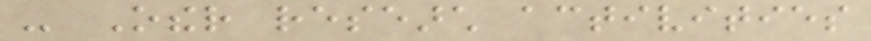- Other research activities
